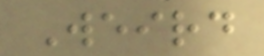Weird
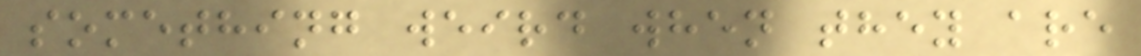something weird when they are
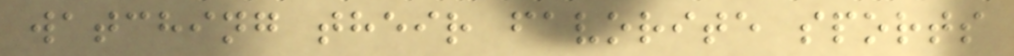watching their favorite sports
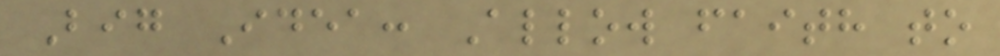Big Idea: Allow faith to
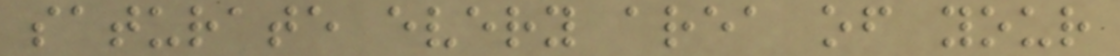saturate every area of your
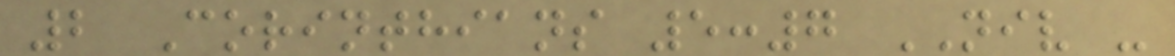2 Corinthians 5:7 NIV -
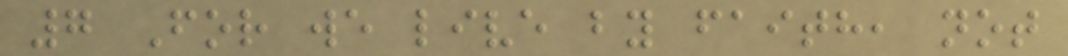7 For we live by faith, not
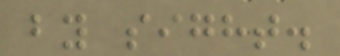by sight.
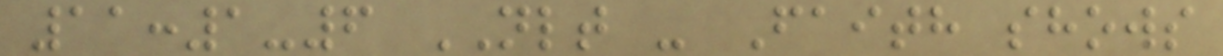11:1-6 NLT - Faith shows
